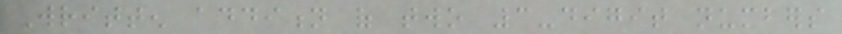Written addition of two 3-digit numbers
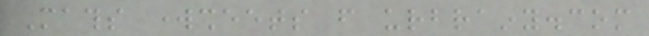Maths worksheets from urbrainy.com
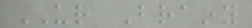UR Brainy
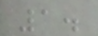1.
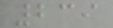239
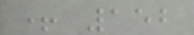+ 152
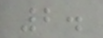2.
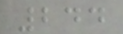244
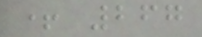+ 267
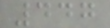447
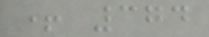+ 374
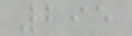295
